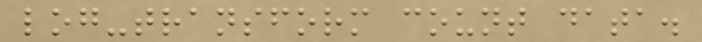log-transform count data.
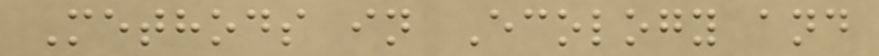Methods in Ecology and
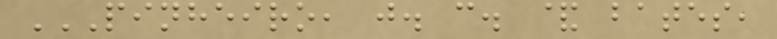PINHEIRO, J. C. & BATES,
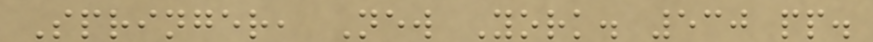Springer, New York. 530 pp.
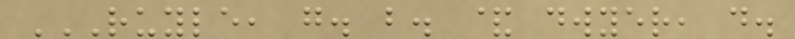RUYLE, G. B. & DWYER, D.
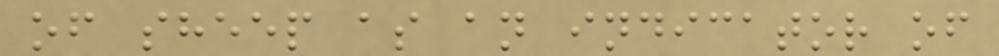of sheep as an indicator of
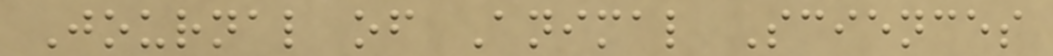Journal of Animal Sciences
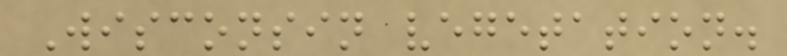Wisconsin vegetation.
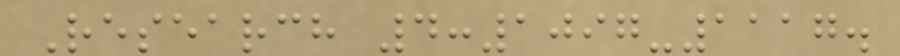Research 4:1097-1117.
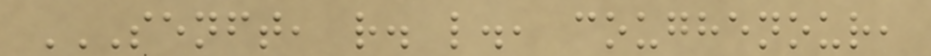SENFT, R. L., COUGHENOUR,
